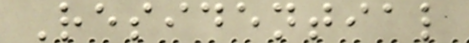Residential
